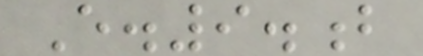E.9.b
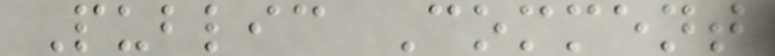Public Comment
